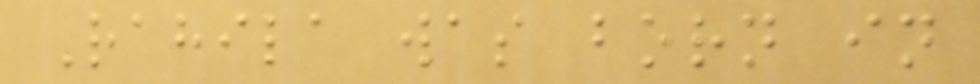Rahila was born in
